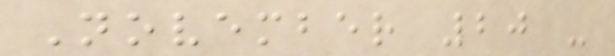November 20 -
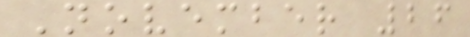November 26
